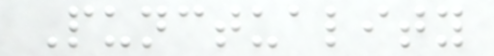Punctuality
